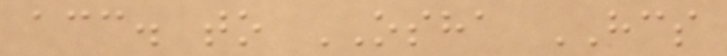acc. to OSHA HCS
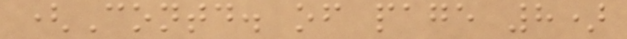(Contd. of page 8)
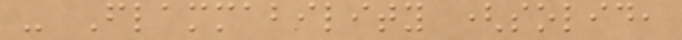- Flammability (solid,
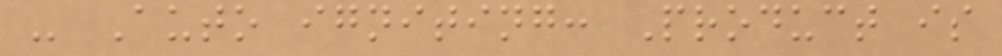- Auto igniting: Product is
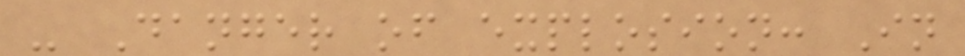- Danger of explosion: In
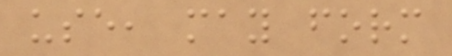use, may form
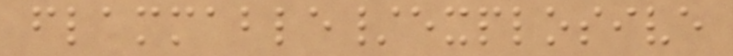flammable/explosive
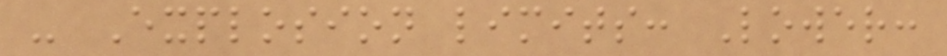- Explosion limits: Lower:
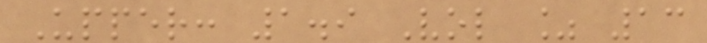Upper: 1.9 Vol % 13
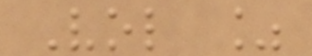Vol %
